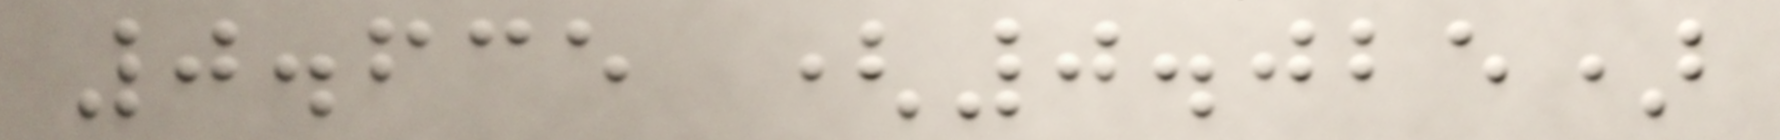0.635 (0.025)
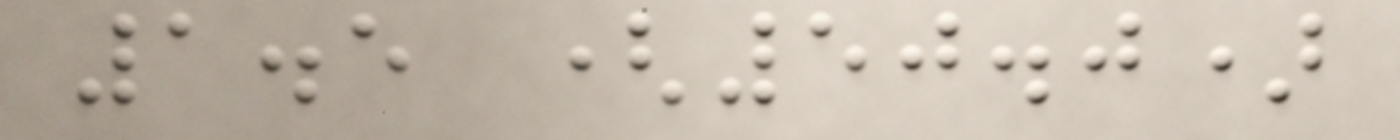1.5 (50.0)
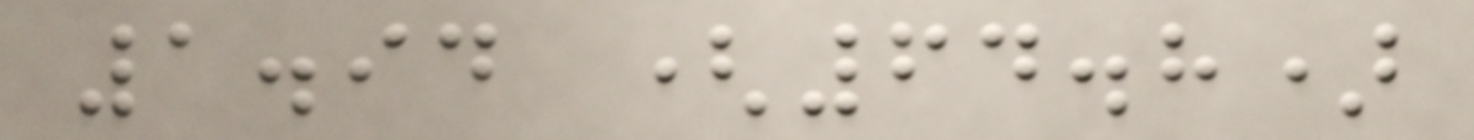1.94 (64.8)
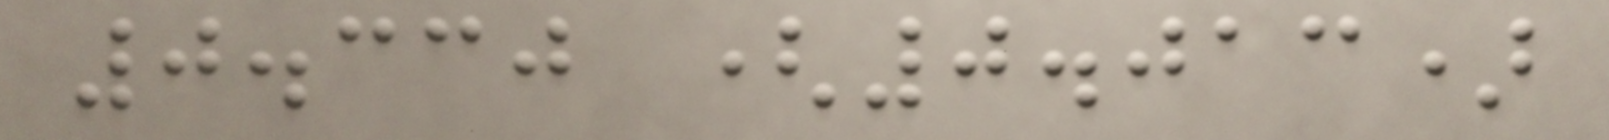0.330 (0.013)
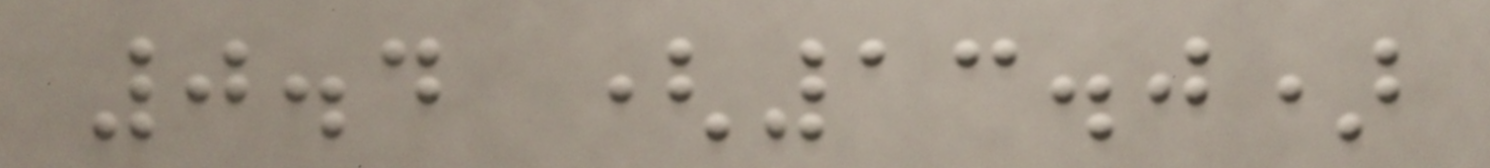0.4 (13.0)
